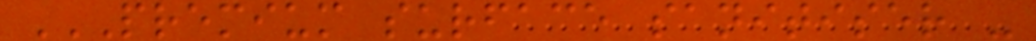PREMIUM SURFACE SANITISER -
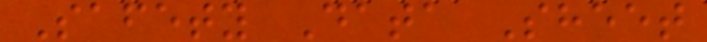Safety Data Sheet
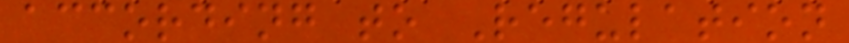according to Regulation
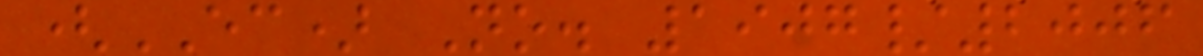(EC) No. 1907/2006
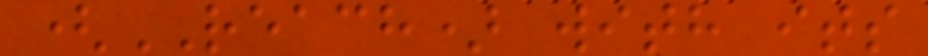(REACH) with its
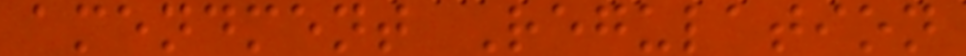amendment Regulation
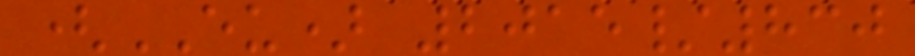(EU) 2015/830
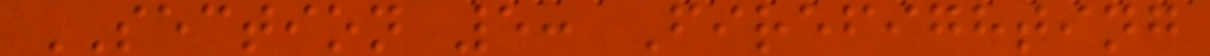SECTION 5: Firefighting
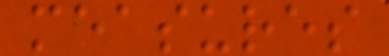measures
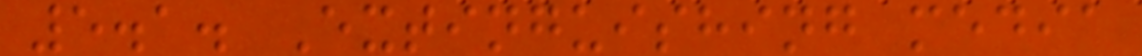5.1. Extinguishing media
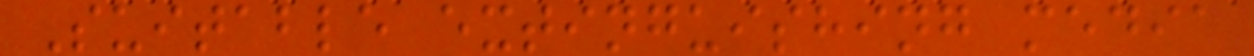Suitable extinguishing media
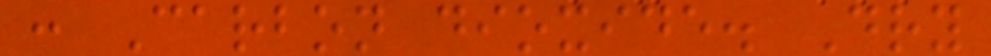: Carbon dioxide. Dry
